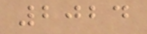2024
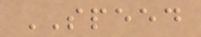SPEED
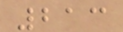213
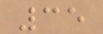35
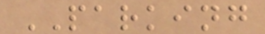PARKING
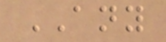ANY
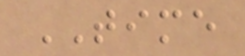TIME
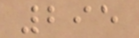295
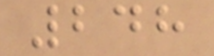248
